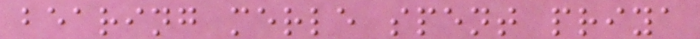bearing merle spent priya
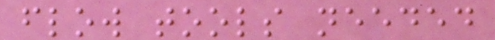flow tools needed
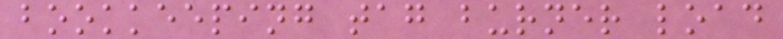bookkeeping tag burner load
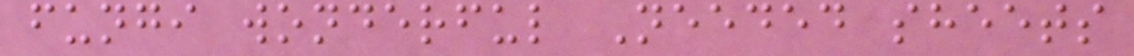fungi wonderful Needed sheets
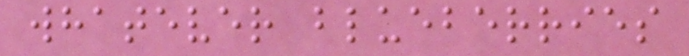whatever blueberries
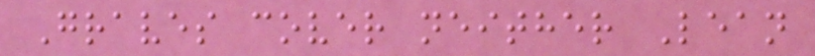Graves cover neither Lean
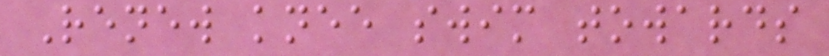Renew knee swim towards
